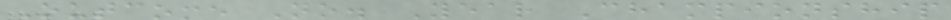Outcome No. Year Championship
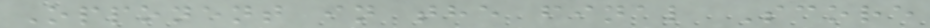Opponent in the final Score
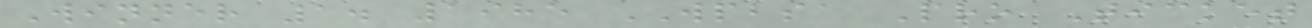Winner 1. 1985 WPBSA Pro Ticket
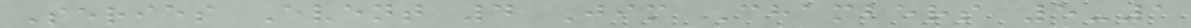Series Event 4 Jim Chambers 5-1
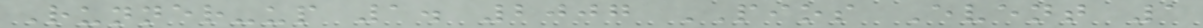Runner-up 1. 2007 PIOS Event 1
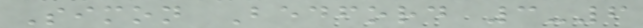Simon Bedford 3-6
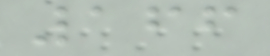166
